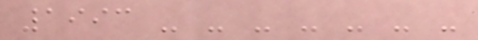1993 - - - - - - -
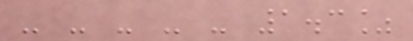- - - - - 1.3%
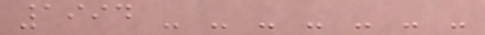1994 - - - - - - -
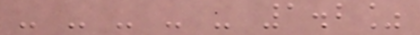- - - - - 1.2%
